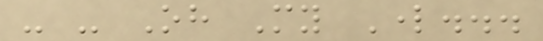- - Oh My Lord...
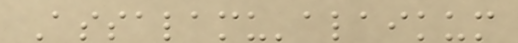Assalamu'alaikum
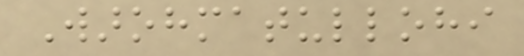Warohmatullohi
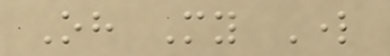Oh My Lord
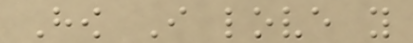How I love you
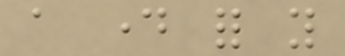a day for you
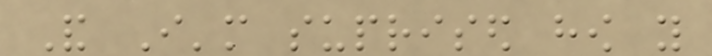And I'm suprised how you
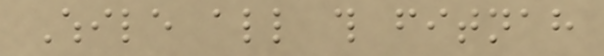While all this fitnah
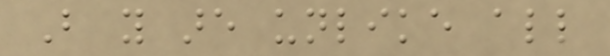But you are unlike all
